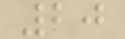20
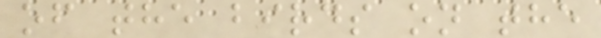of the birds on the
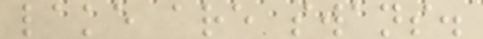lake are swans.
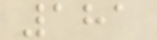181
